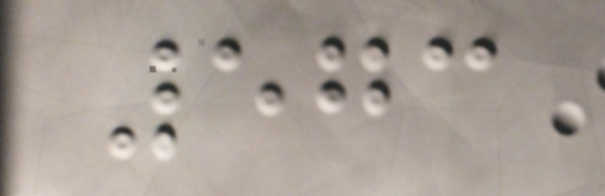573
